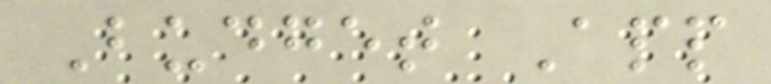Budget App
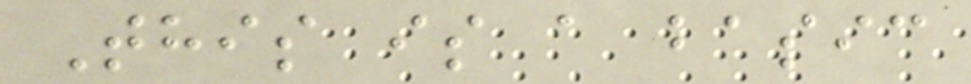This is a basic
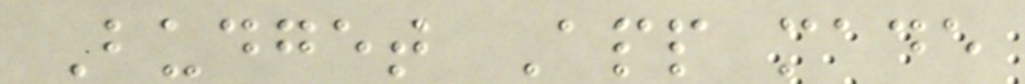Budget App made
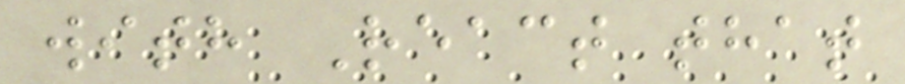with React that
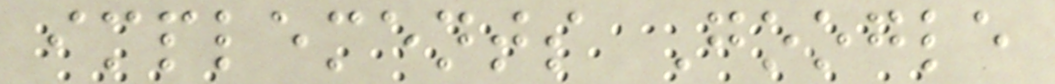implements Google
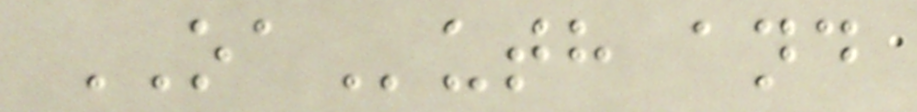OAuth and
